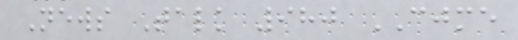News Talk 980 CJME
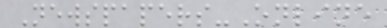Newspapers-Online
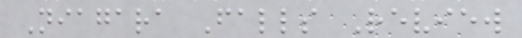Niagara Falls Review
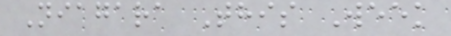Niagara This Week
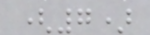(7)
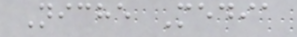Niche Media
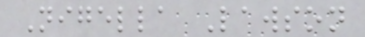Nigella Lawson
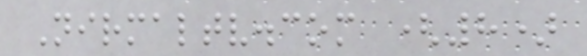Nirmaltv.com (8)
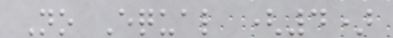No Equal (4)
